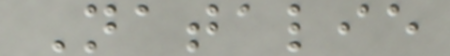Natalie
